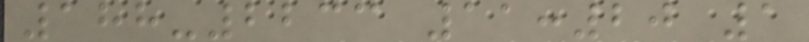188-2233 11:20 1
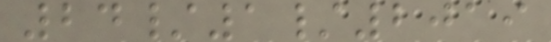24/1/2019
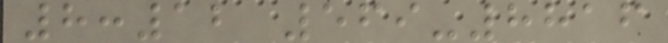8:12 569-8816
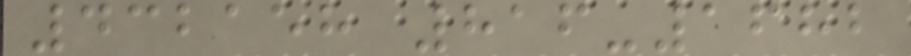432158 816-1682
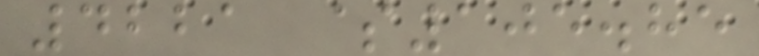4221 $105.85
